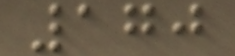170
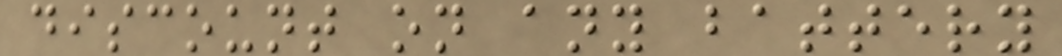discount on any battery
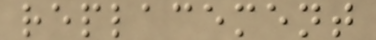replacement
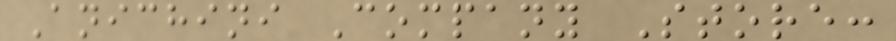Anichini Company Store:
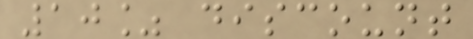10% discount
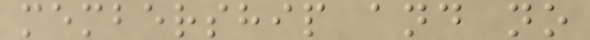membership and no
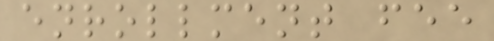enrollment fee
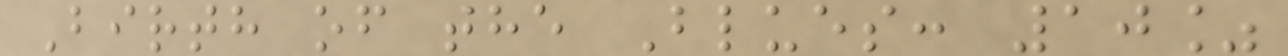Birth of the Blues: 10%
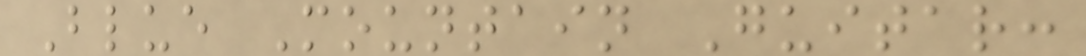Blue Mountain Guitar:
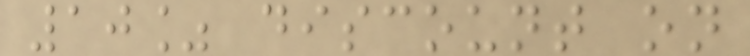10% discount on
